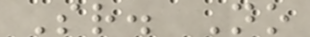Sr. No
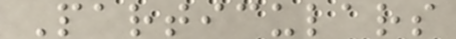Particulars
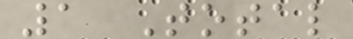1 Total
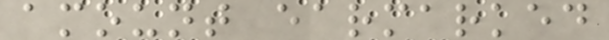amount earmarked
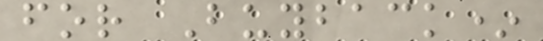for Buyback*
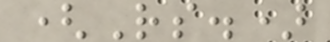(Rs.)
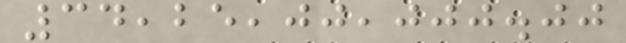34,25,00,000.00
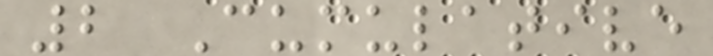2 Cumulative
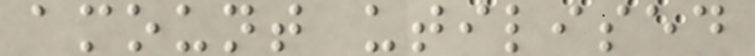amount utilised
